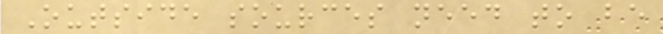Outside sources need to be
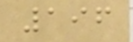196
